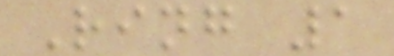Ring 1
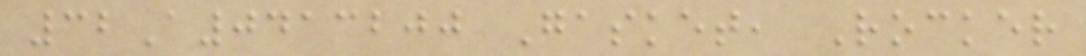32A0413200 Gasket, Rocker
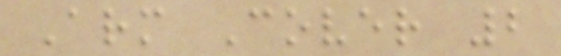Arm Cover 2
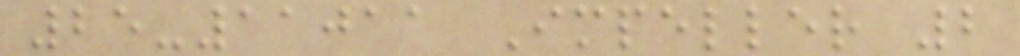25-11011 Impeller 2
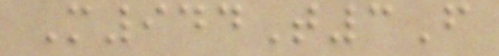M944T3F
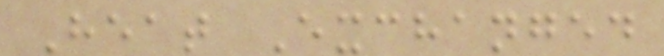Heat Exchanged
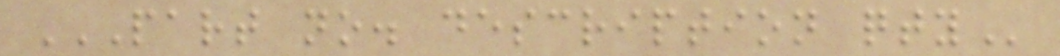PART NO. DESCRIPTION QTY
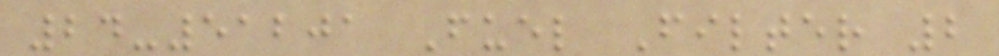24-51201 Fuel Filter 2
